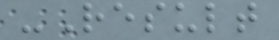-Result
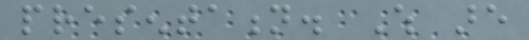presentation. Which are
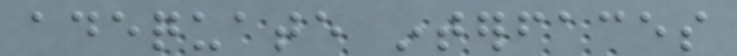adequate interfaces
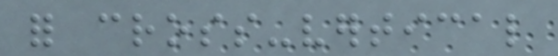for cross-vertical
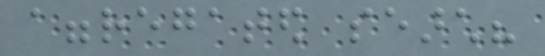aggregated search?
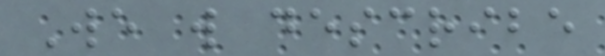We will describe
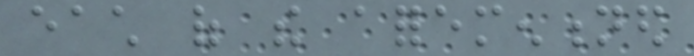each of the aforementioned
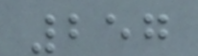257
